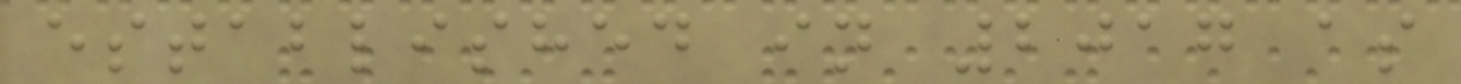established in 2017 as
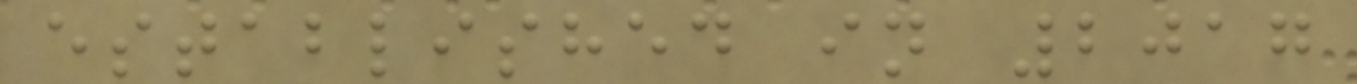established in 2017
